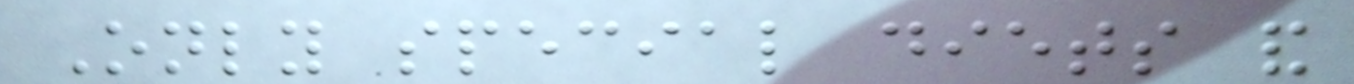Only special diets and
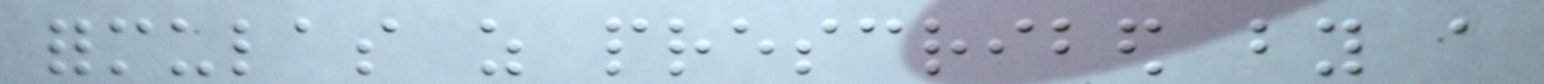formulas as prescribed by a
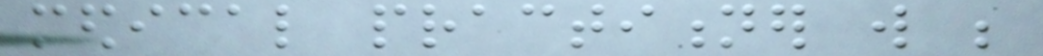medical practitioner will be
